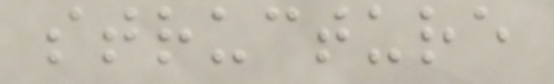structure
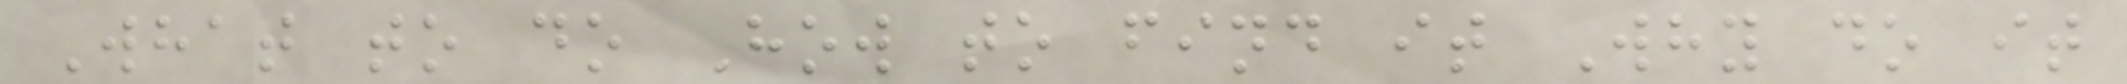What to do How to find it Why do it
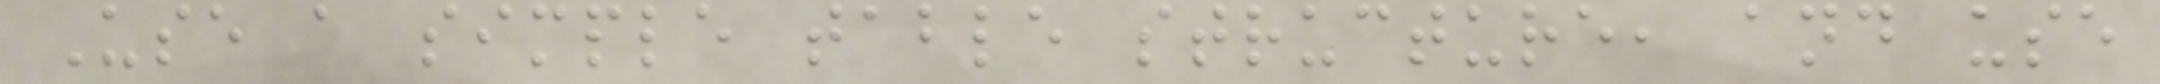Use a simple table structure, and use
